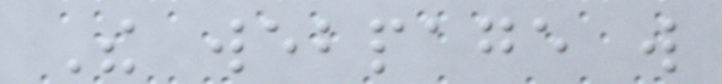The webpage will
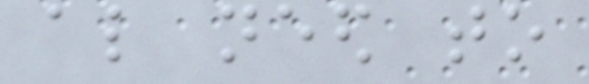also need to
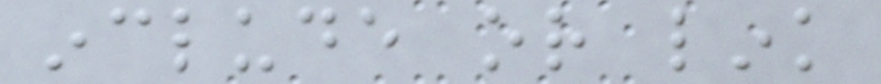include or link
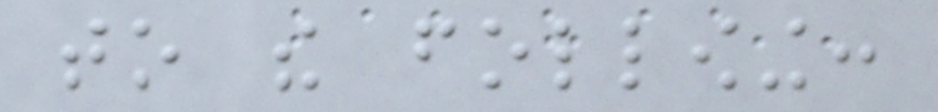to the following:
